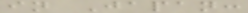in Japan:
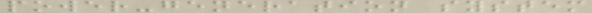power-generation system
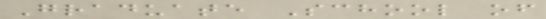Graduate School of
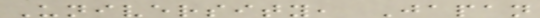University, Japan
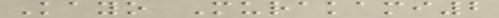Kayo Murakami2
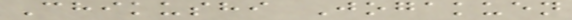Chikushi Jogakuen
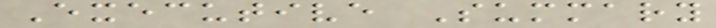Executive Summary
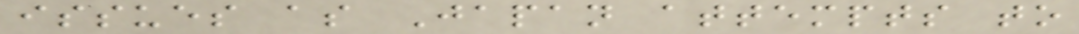issues as Japan attempts to
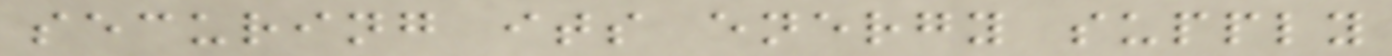securing its energy supply
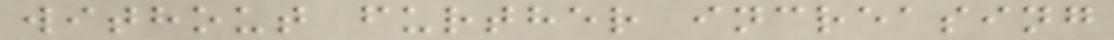without further increasing
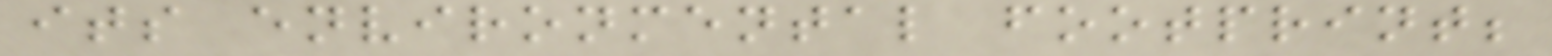its environmental footprint;
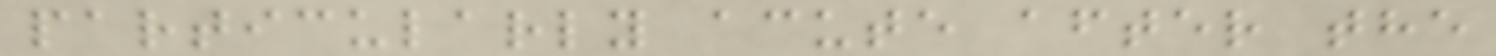particularly acute after the
